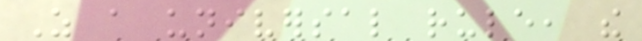As a universal rule, the
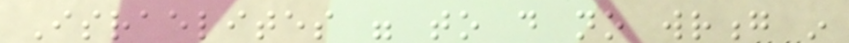Israelites were to do no wrong in
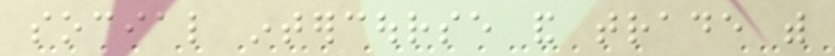social intercourse and trade with
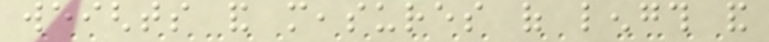weights and measures of length and
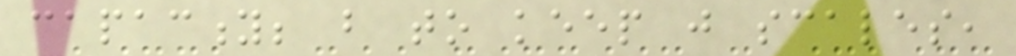capacity; but to keep just scales,
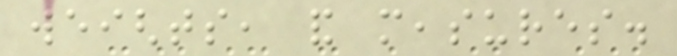weights, and measures.
